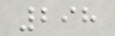298
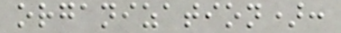organization):
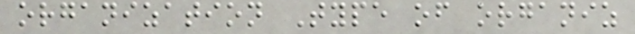organization Type of organiz
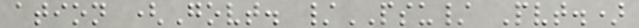ation (Govt. /PSU/ Pvt.)
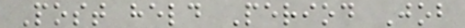Post held Period Job
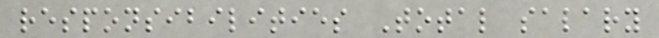responsibilities Total salary
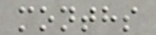months
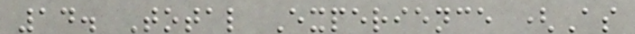14. Total Experience (As
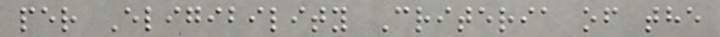per Eligibility Criteria of the
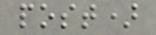post)
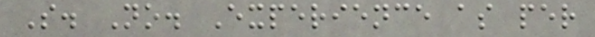S. No. Experience as per
